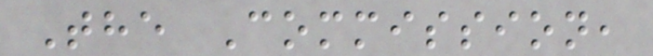The Commission,
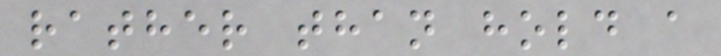rather than hold a
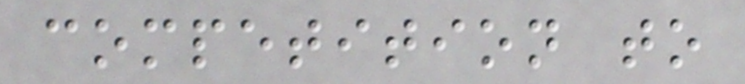competition to
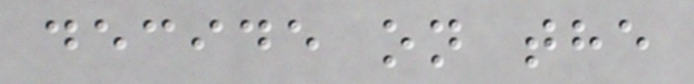decide on the
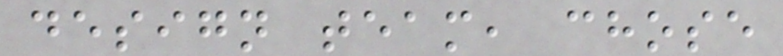design team, chose
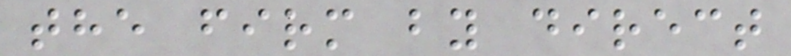the firm by direct
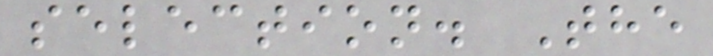selection. The
